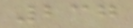237
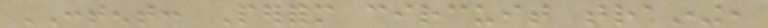CONTENT: Perform circuit training,
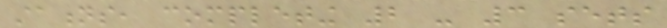stations, completing 2 - 3 sets
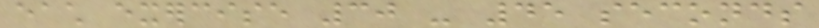each exercise 30 - 45 seconds
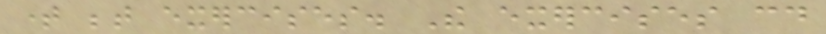time between exercises. The exercises could
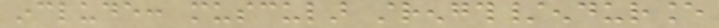include: muscular strength/endurance
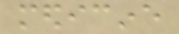medicine
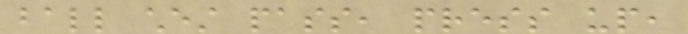ball chest pass, press up,
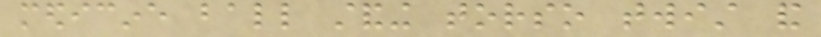medicine ball standing torso twist and
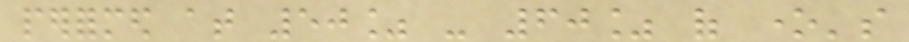performed at 50% - 60% of one's
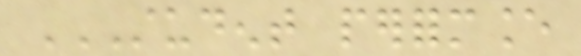STUDENT PERFORMANCE
